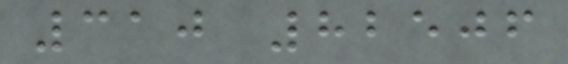310 82506
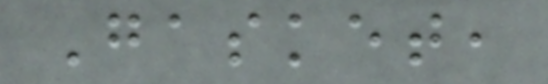Gasket,
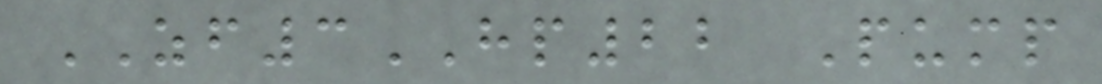ZF3HP22 Pump
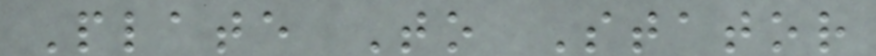Plate To Stator
